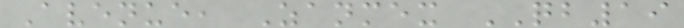Avenue, Zanmex QB19
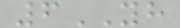6YH
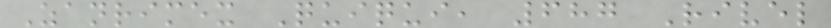Zanrimex Quiqui, 687 Rivel
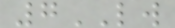7LW
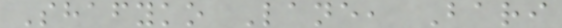Shafyko Lane, Bari
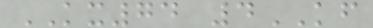KX74 4KF
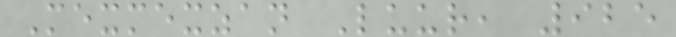Mexmexzan Luur, 925
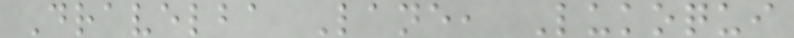Dravelba Lane, Lukoqui
